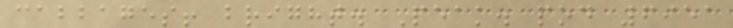cabbages! bright. Peak. pod 6951
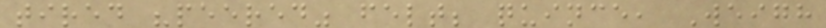tired "peered" felt; quince, Weigh
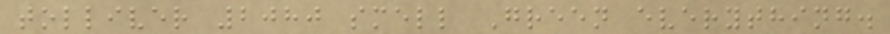tolliver 2080 smell Green everything.
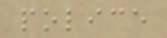police
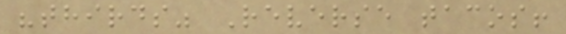"thirds" Reverse tacos!
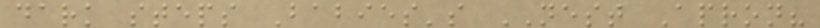dark steps Babies's NEST Apron?
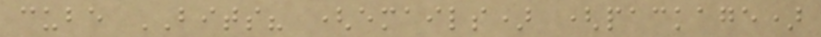cube BITS? (emails) (package)
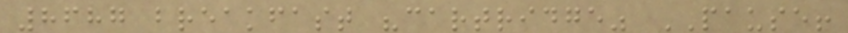8687 breakfast "cartridge" PAUSE!
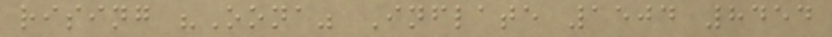rising "Oona" Inflate 1504 8454
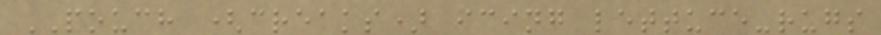POUCH (creaks) icing lettuce-rugs
